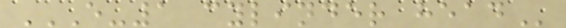E-1 CYLINDER HEAD
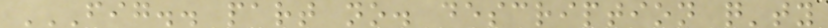FIG.. PART NO. DESCRIPTION Q'TY
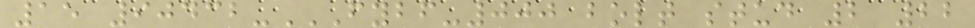15 90432-FYBF-000 BOLT STUD 2 22
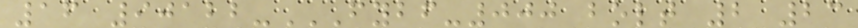16 90122-FYBF-000 BOLT 2 23
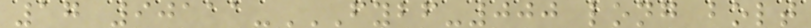17 90111-FYBF-000 LONG BOLT
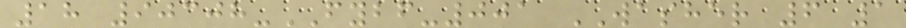18 90308-FYBF-001 WASHER 6 1
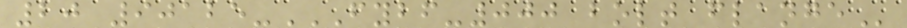20 90125-FYBF-000 BOLT FLANGE
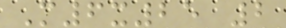M6x25 2
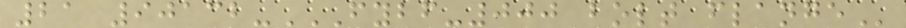21 90132-FYBF-000 BOLT FLANGE
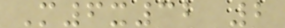M6x32 2
